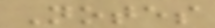Notes
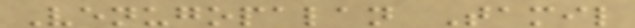Venugopalan Tamil
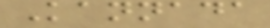Kannada
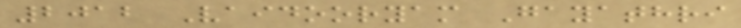2012 Vaidooryam Gayathri
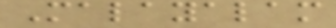Malayalam
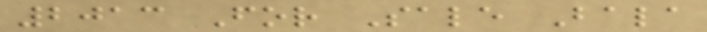2013 For Sale Bala
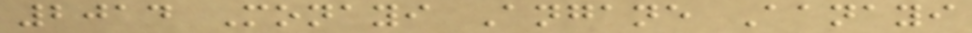2014 Monayi Angane Aanayi
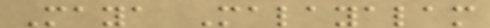Maya Malayalam
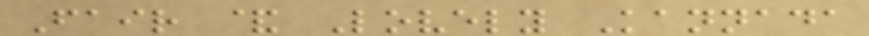Fair & Lovely Kannada
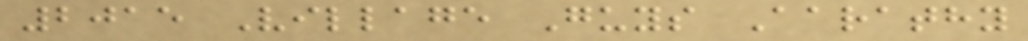2015 Village Guys Aarathy
